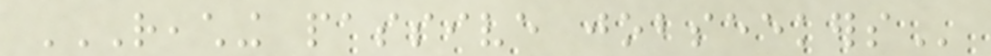REACHING PASSIVE JOBSEEKERS
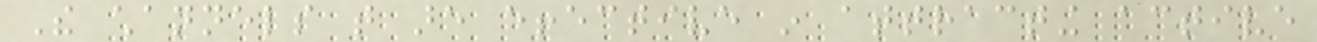The channels that are effective in attracting active
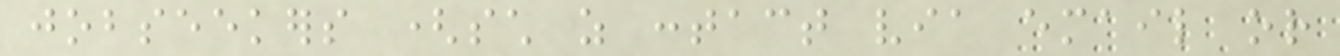jobseekers (such as contact via email or
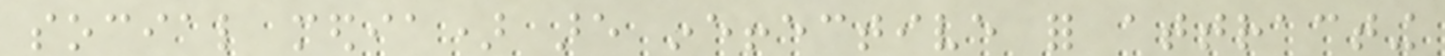social media) are ineffective for attracting
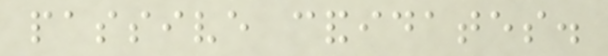passive candidates.
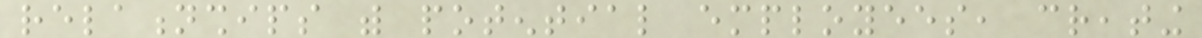relationships with potential employees, creating
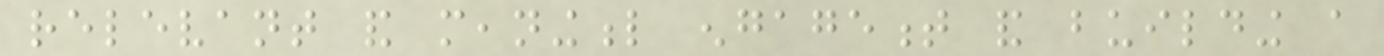relevant and meaningful engagement and building a
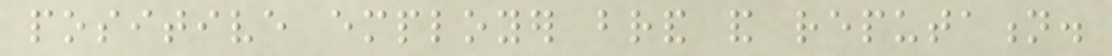positive employer brand and reputation.
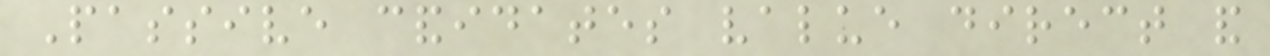Passive candidates value direct and
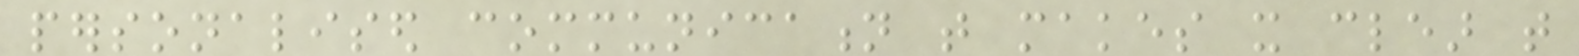personalised communication that makes it clear that
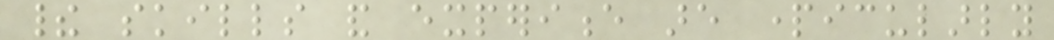their skills and experience are particularly
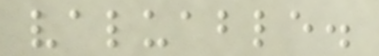valuable.
